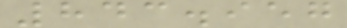843.957
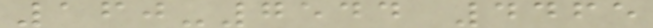160-7544 4465
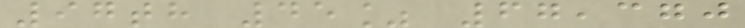97th 45% 67,370
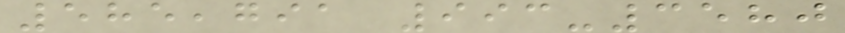585,791 993-3580
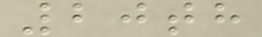20th
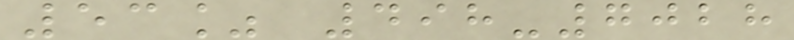53% 498-7028
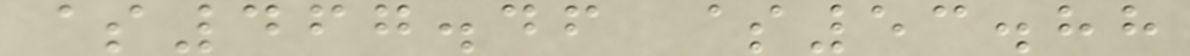$467.46 $53.88
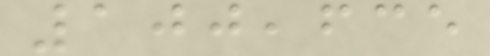100,635
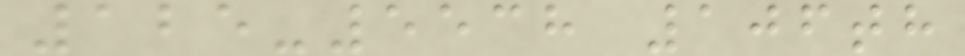125-5538 106th
